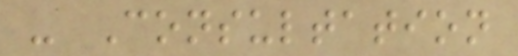- Consultation
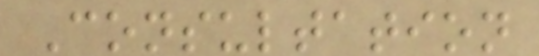Consultation
